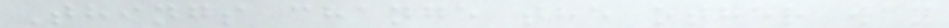Things change the other way
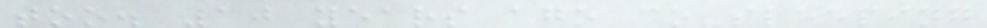too. 10 years ago co-sleeping
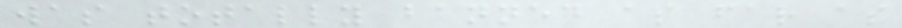was totally banned as far as
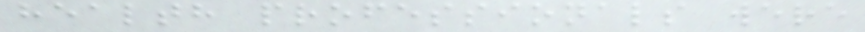health professionals were
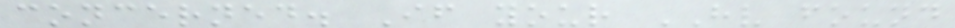concerned. If your HV found
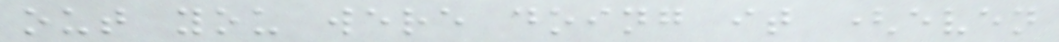out you were doing it (even
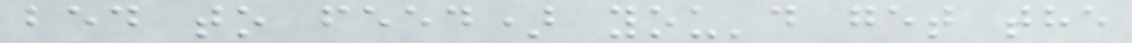bed to feed) you'd get the
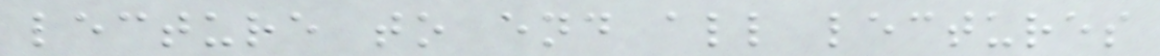lecture to end all lectures
